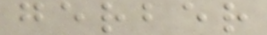gerber
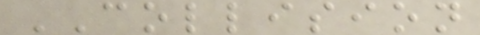COLLISION
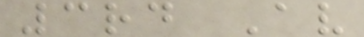3rd Av
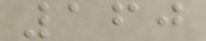160
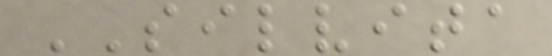SILVITA
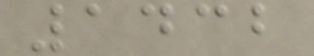1432
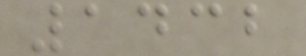1432
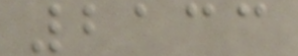2133
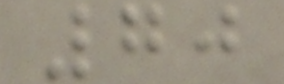70
